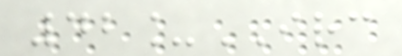42_IRC
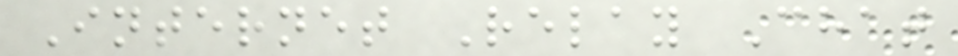Internet Relay Chat
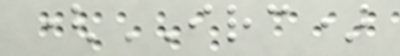(IRC)
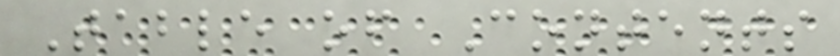Table of Contents
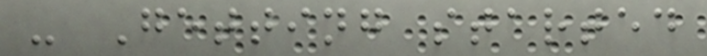- Getting started
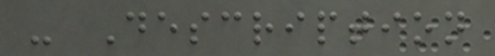- Description
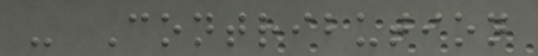- Contribution
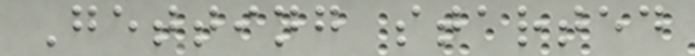Getting started
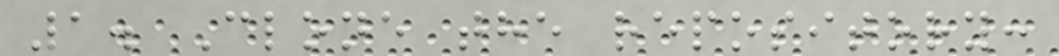1. Clone the repository:
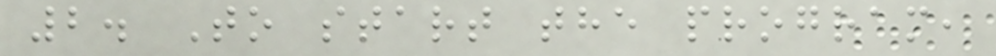2. To start the program,
